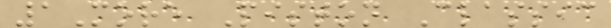1More Piston Classic
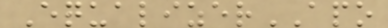EqualizerAPO
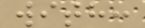with:
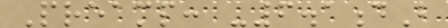Preamp: -6.1dB
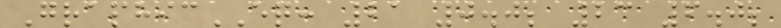GraphicEQ: 21 0.0; 23 6.0;
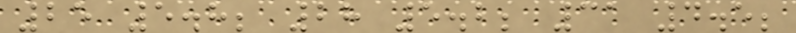25 5.8; 28 5.2; 31 4.5;
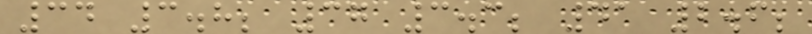34 3.8; 37 3.3; 41 2.6;
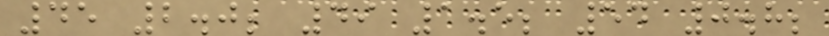45 2.0; 49 1.5; 54 0.8;
